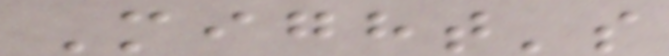Might's
